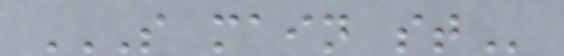S MAIN ST
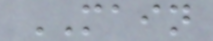MAIN
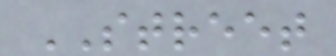STREET
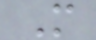M
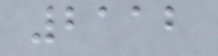2112
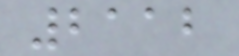2112
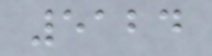5124
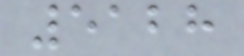5128
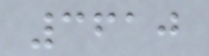3610
